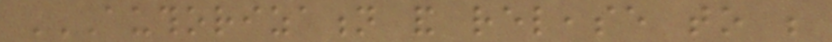AUTHORIZATION AND RELEASE TO BE
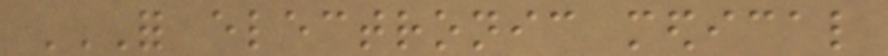FOR ELECTRONIC MEDICAL
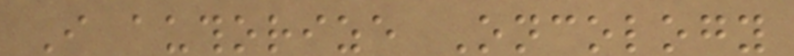I authorize Oncology
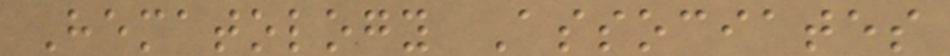Hematology Associates
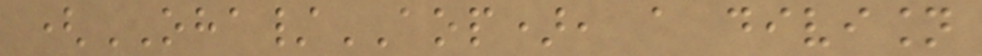(OHA/AOP), a division
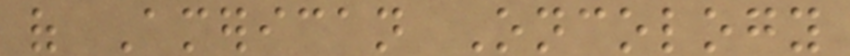of American Oncology
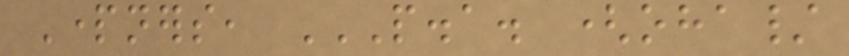Partners, P.A. (OHA/
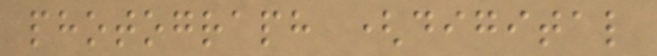photograph (digital
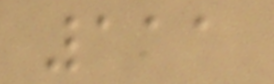111
